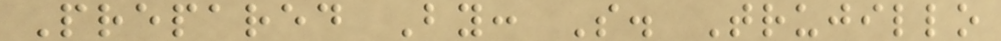Prepared By: S. Trujillo
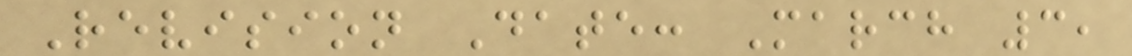Revision Date: March 3,
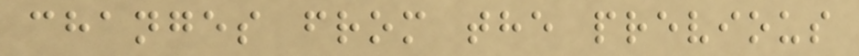changes from the previous
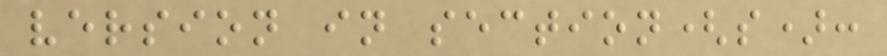version in section(s):
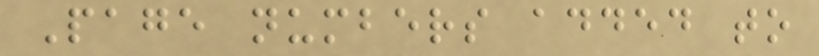Page numbers added to
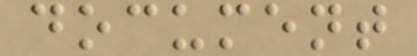document
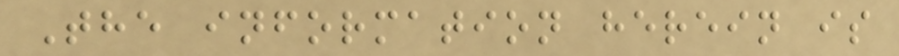The information herein is
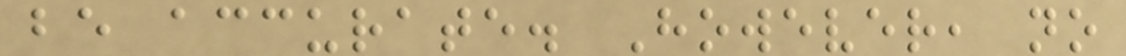be accurate. However, no
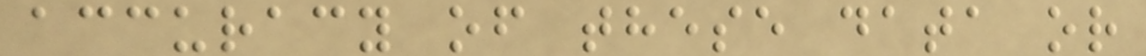accuracy of these data or
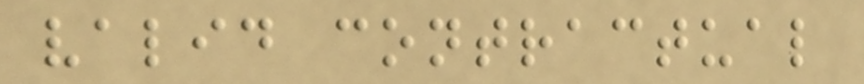valid contractual
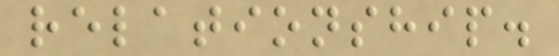relationship.
